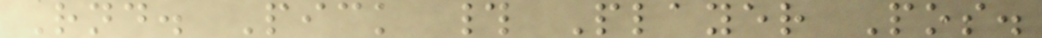Rnd. Pick # Player Pos.
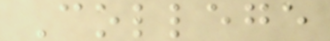College
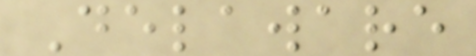Delaware
